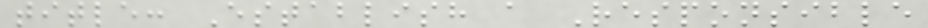title: Establish a Responsible
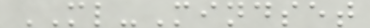ML-Mindset
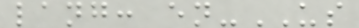lang: en-US
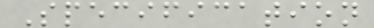Specification
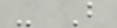- B
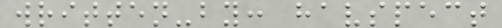written-by: havspect
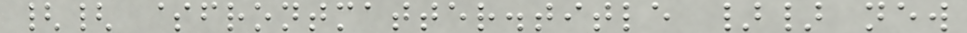{{ $frontmatter.title }} new
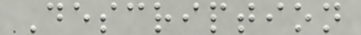Description
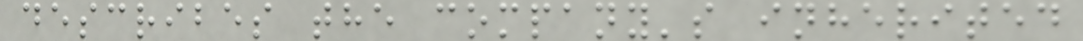describes the company's inherited
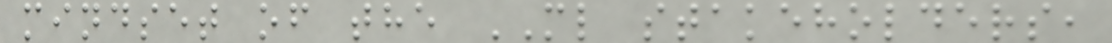mindset of the ML stakeholders,
